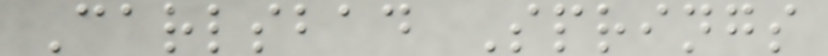Carlsbad Springs
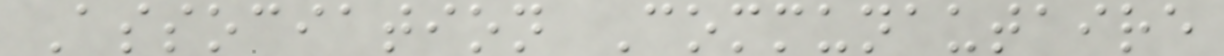Association Communautaire
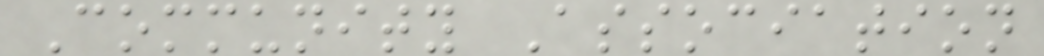Community Association
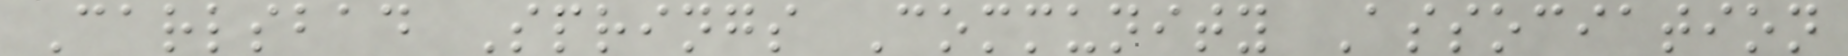Carlsbad Springs Community Association
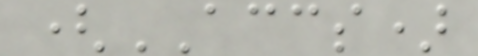(ACCS)
